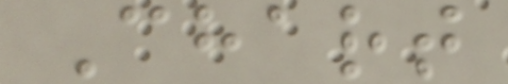Chart
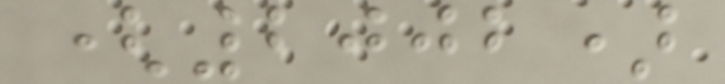(2002)
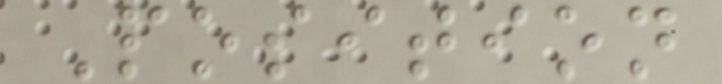Position
